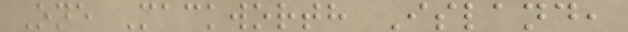One Mackworth Island,
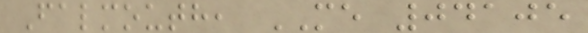Falmouth, ME 04105
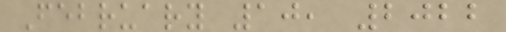February 10, 2022
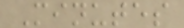Minutes
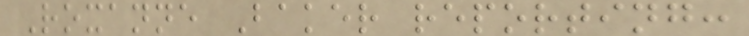Roxanne Baker reporting:
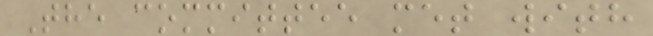The committee met with
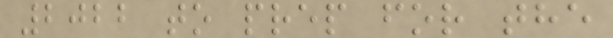2022 to prep for the
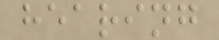hearing
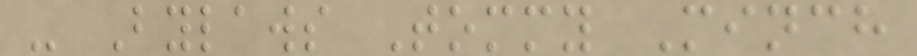- Bylaws Tommy Minch
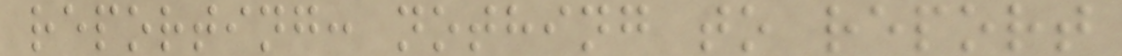reporting: nothing to report
